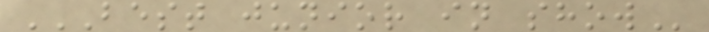BEST JUNIOR IN SHOW
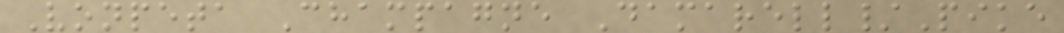Vonpeta Champagne Damarell/Pike
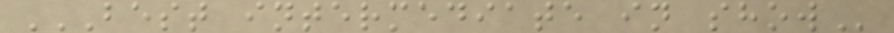BEST INTERMEDIATE IN SHOW
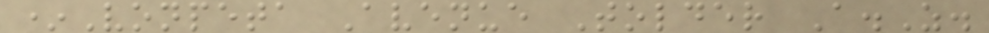*Vonpeta Avenue Tolder A.Z.
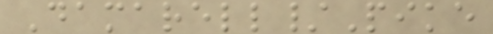Damarell/Pike
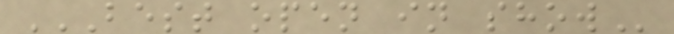BEST OPEN IN SHOW
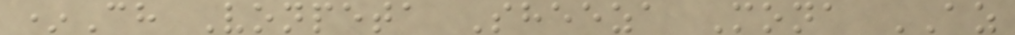*Ch Vonpeta Sheeza Mona AZ
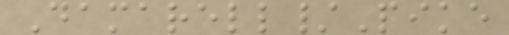Damarell/Pike
